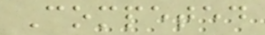Competed
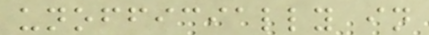unofficially in
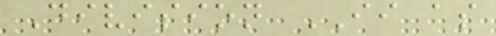Division II as
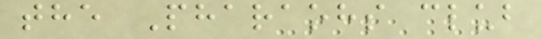the Pharaohs club
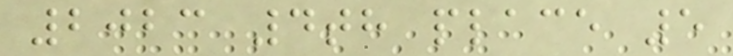2023 4th place 5
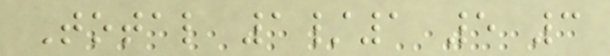Total 1/1 5 3
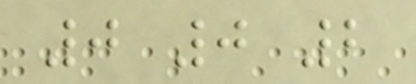0 0 2
